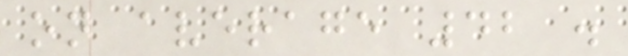on average 42 .
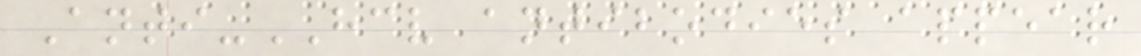Anti-HCV antibodies appear
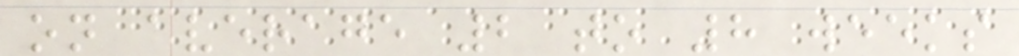on average 2 to 8 weeks
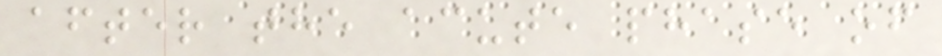after the acute phase of
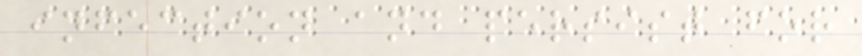infection and persist for
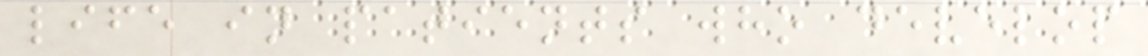life in patients who develop
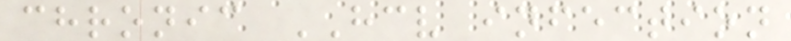chronic HCV infection
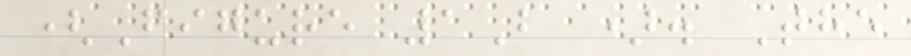(Figure 1B ). The
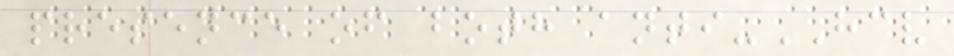presence of both anti-HCV
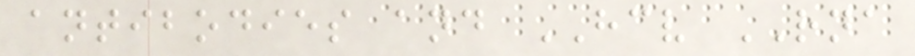antibodies and HCV RNA
